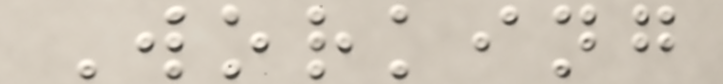Working
